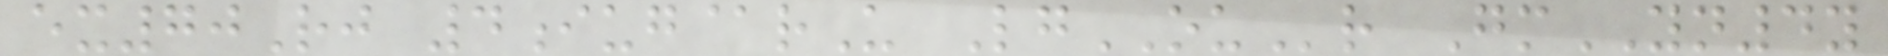ex70Rj 4iug@rU LgOUr GmYN4y
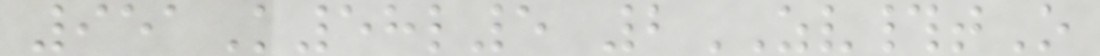951K58l5 2ZV#tO
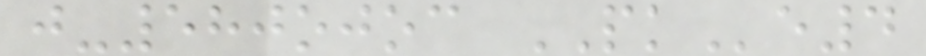j-580ojoc PKe4
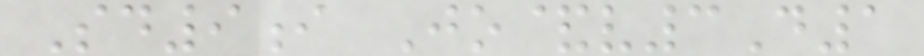Sd9i Jo&v3D1
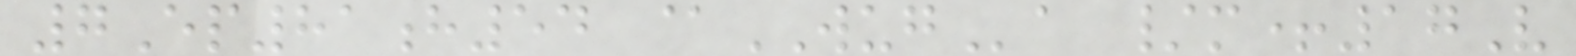7Ep81h54 @WUGa /m+17V
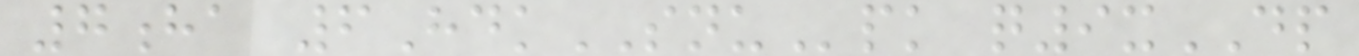7ha 6HdkSNUpk q9xDP
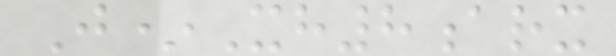J*Xh8arx
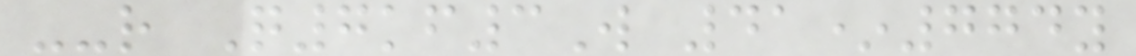--r Q7kf3W 41*774y
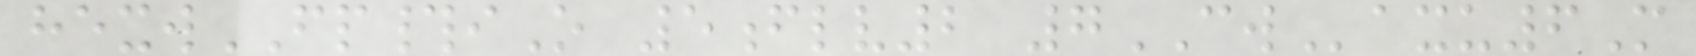hexwFP#iO 5flv2 7CWaxu6M
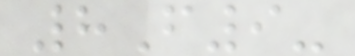8F9-
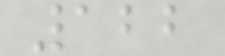122
